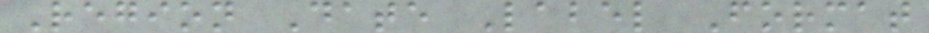Region Date Label Format
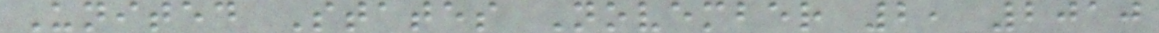United States November 2, 2010
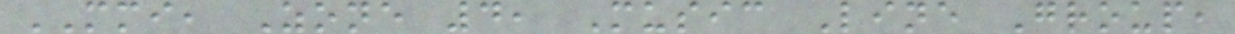MMI, Zone 4, Music Line Group,
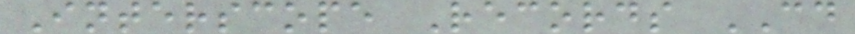Interscope Records CD
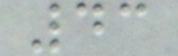43
